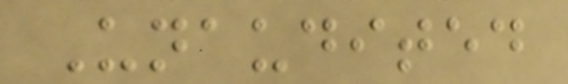Unaudited
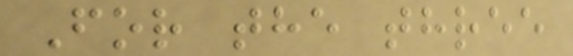For the three
